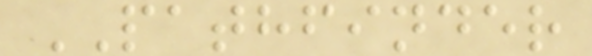PATHFINDER
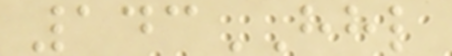143HHL
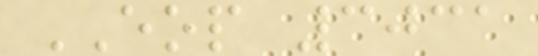EOP 3031
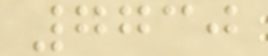7730
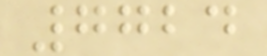7724
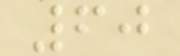60
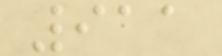911
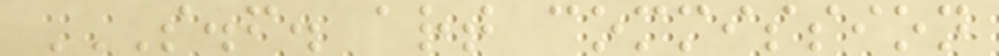S.F. ART COMMISSION
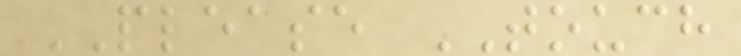PLEASE TOUCH
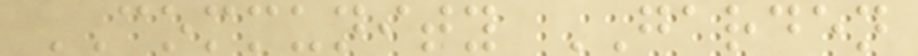COMMUNITY GARDEN
